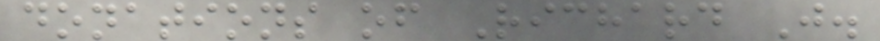donations of Richard J.
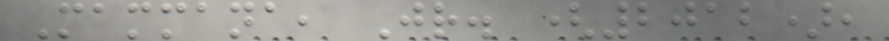Mammana, Jr. (2012),
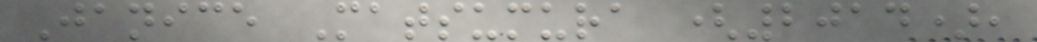Janice Matsumura (2014),
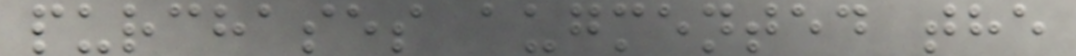purchases augmented the
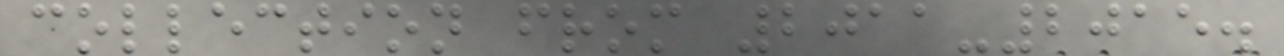collection from 2011-2015.
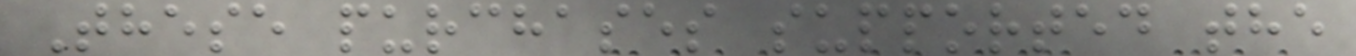These purchases supported the
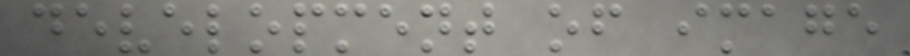development of image
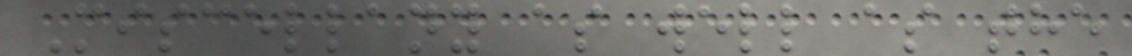Miscellany as well as the
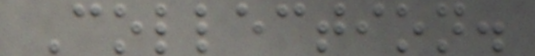Collection.
